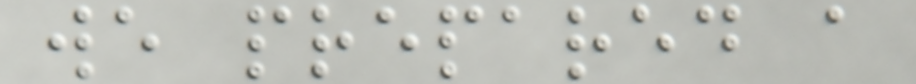we prepared a
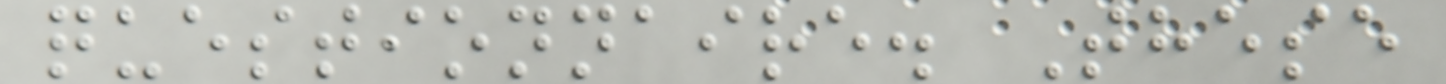questionnaire. These
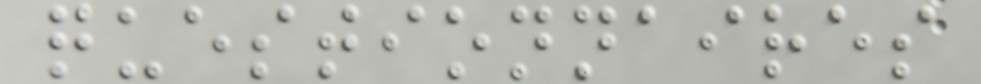questionnaires
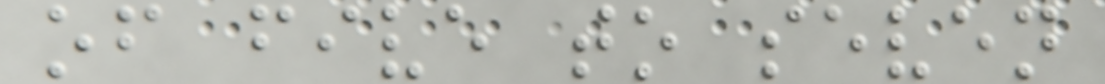of five to seven
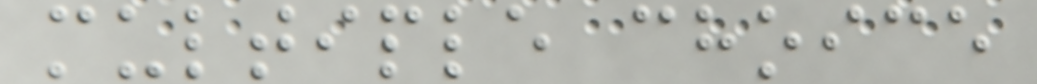multiple choice
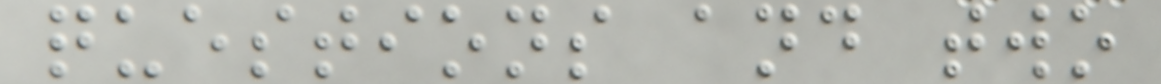questions and two
